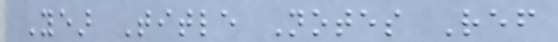Year Title Notes Ref
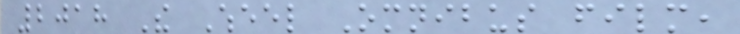2018 The Wheel Omnibus film,
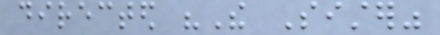directed "The Sister"
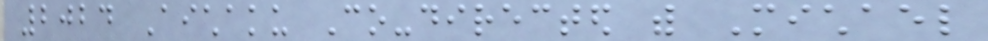2024 Aichaku Co-directed with Michael
